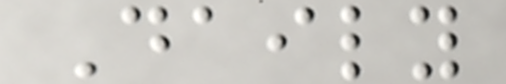Daily
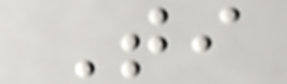Ti
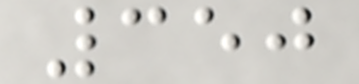350
